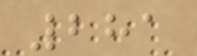281
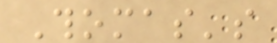Thomas's
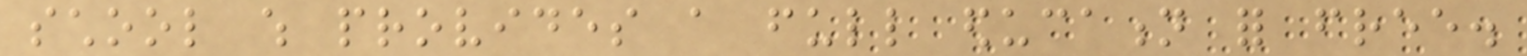school which provides a full education for free.
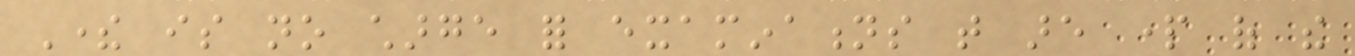There is no charge for examinations that are part of the
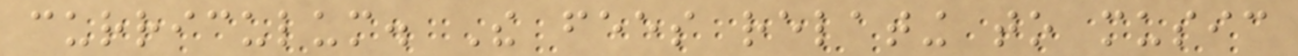curriculum. The fees relating to music
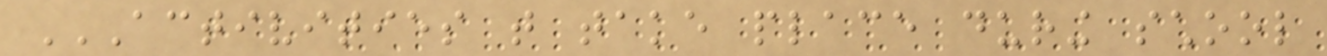ACTIVITIES THAT TAKE PLACE DURING SCHOOL
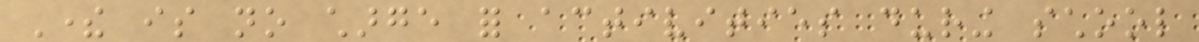There is no charge for activities during school
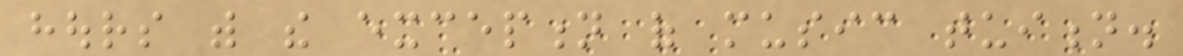hours with the exception of music tuition.
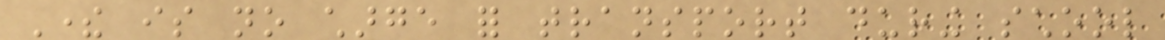There is no charge for transport during school
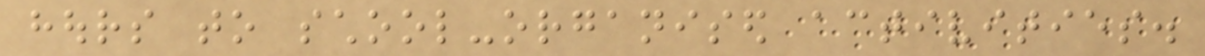hours to school-organised activities.
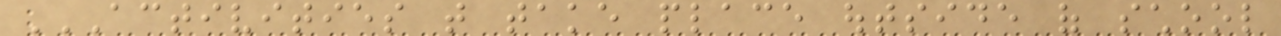ACTIVITIES THAT TAKE PLACE OUTSIDE OF SCHOOL
